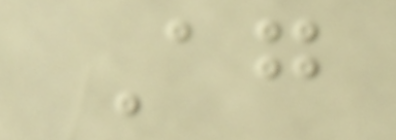Again
